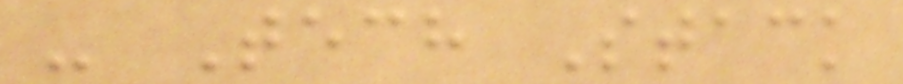- Tech Stack
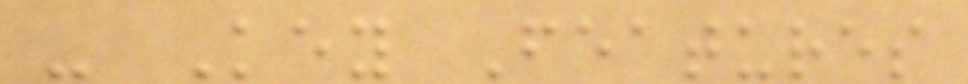- Key Features
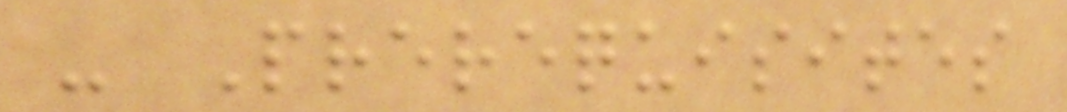- Prerequisites
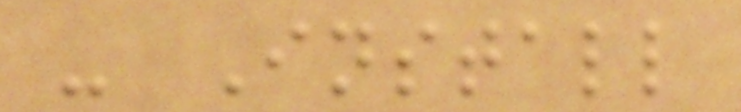- Install
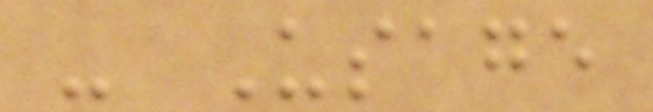- Usage
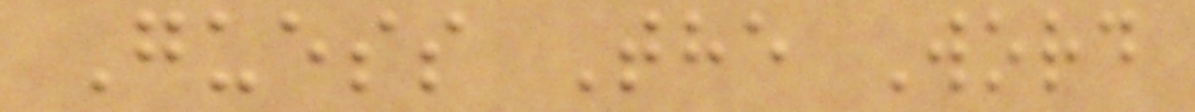Guess The Word
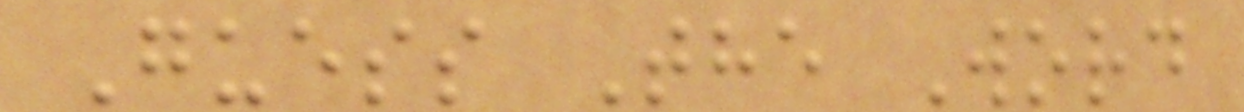Guess The Word
